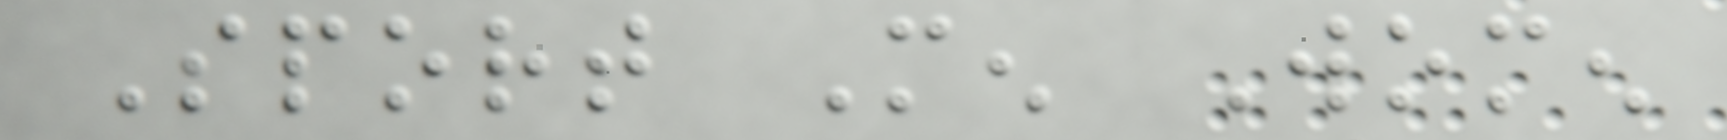Sport Men Women
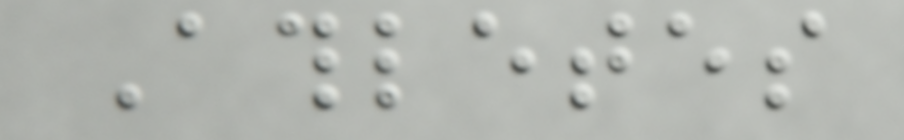Athletes
